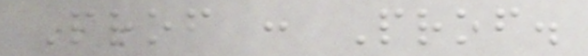Prof : Prof.
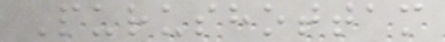Purushottam
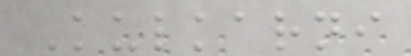Kulkarni
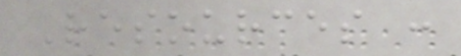Resources :
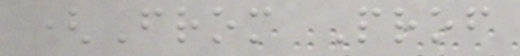(From Prof
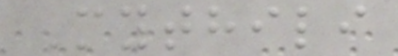Mythili
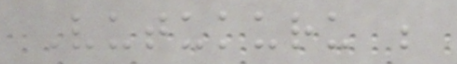Vutukuru ;
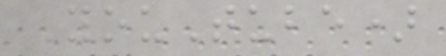YouTube)
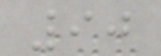90
